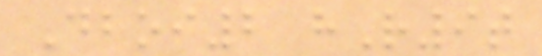Dboi2 hR9t
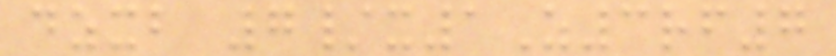dzxb 7/x1Z3rf7
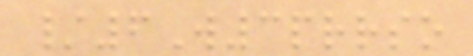/6W3prrso
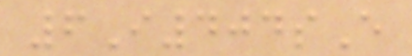6I404sE
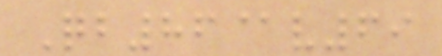Qb86@v69
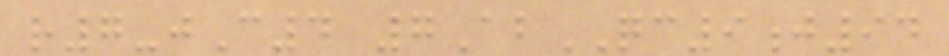r7-jC4 7AbQC9j94
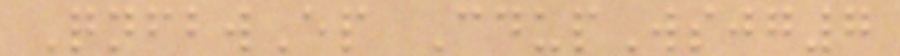QnfbwEp CdupWsjg7
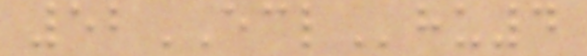52ECLhu4
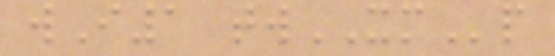wI1 twXMp
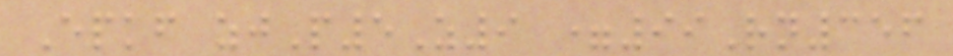Epkf zjP5Z9 =99Rn356
